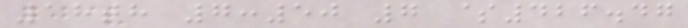18th 7:50 7 $426.47
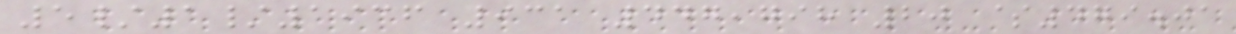5/1/1936 931 447,798 20 $479.01
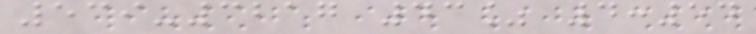539-3217 43% 4:54
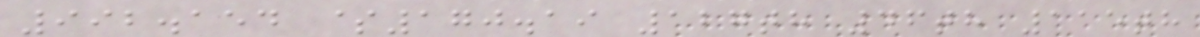992.154 $170.19 127th 46th 115th
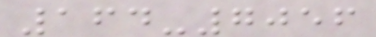164-7056
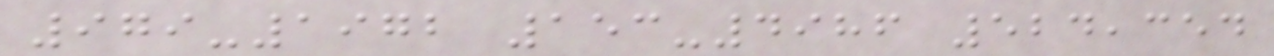979-1972 153-4986 524,354
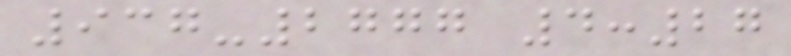937-2777 4:27
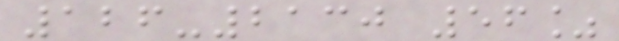126-2130 56%
